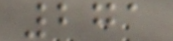271
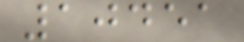10451
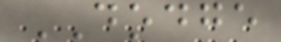DODGE
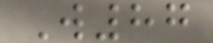W87
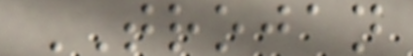TROJAN
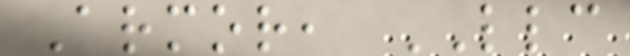Armor, LLC
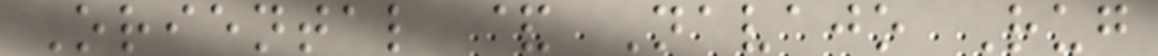Oriental & Navajo Rug
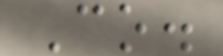Co.
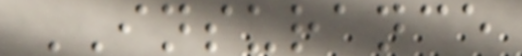INSURANCE
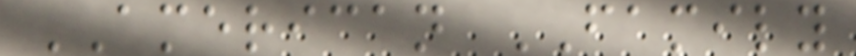AMERICAN FAMILY
